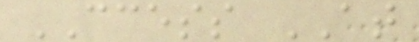CCESS AT
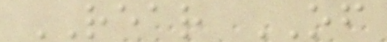REAR OF
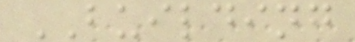BUILDING
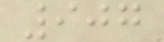907
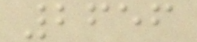2656
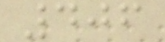406
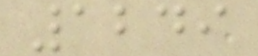1249
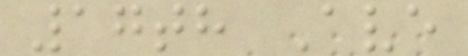17th Ave
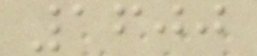1600
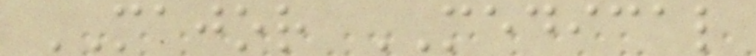MAJOR MEDICAL
